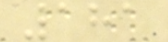181
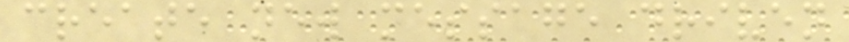create new message driven
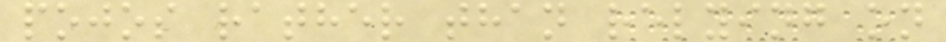pojos rather than relying on
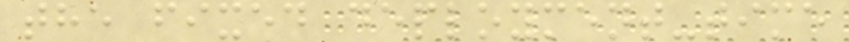the fixed deployment-time
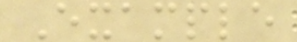Example
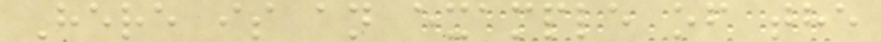Here is an example of the
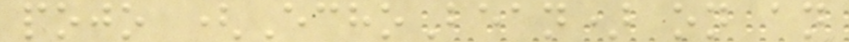pojo (EchoBean) on an
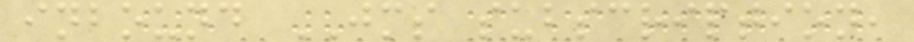inbound JMS subscription,
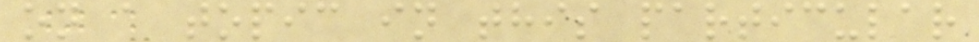on a topic in this particular
